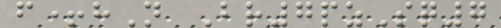f+hN Br7pzSq7
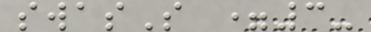swasS =3-
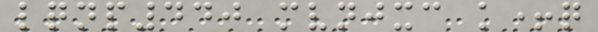lqnp440 mvnjxc k+q
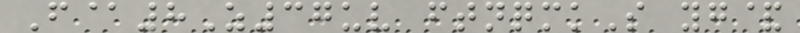F@8Z37uv ftnqmkS yg&
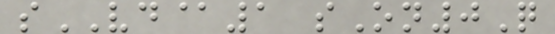sVD@1 sOn0Q
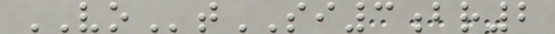VOtSI3br2
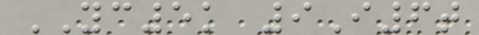YC5k 9I6t
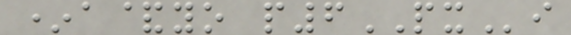*a&yo p6PXi
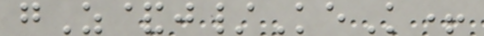gZ&j/KeK+
